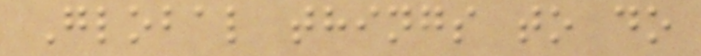Global things to do
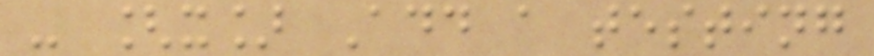- [x] Add a testing
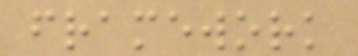framework
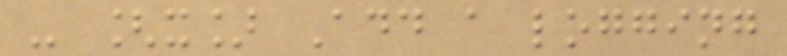- [x] Add a logging
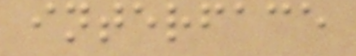interface
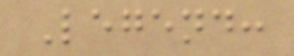Legend:
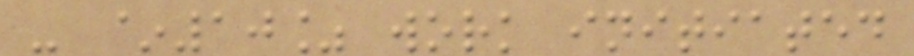- ~10% work initiated
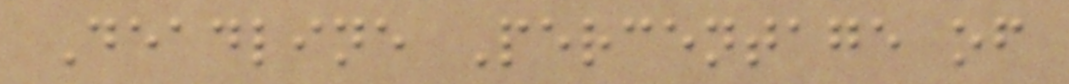Deadline Percentage of
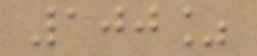100%
